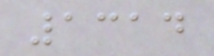1314
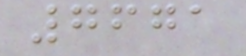7671
